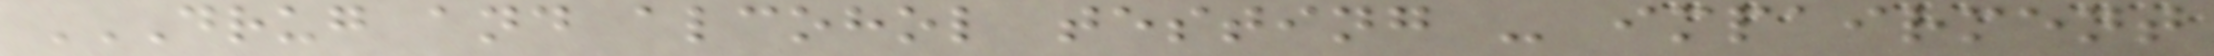DRUG AND ALCOHOL TESTING - IMPAIRMENT
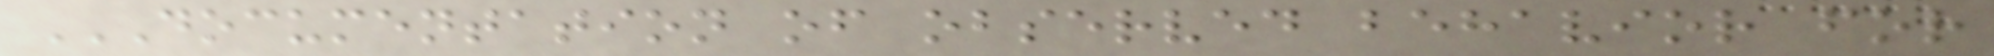DOCUMENTATION OF OBSERVED BEHAVIOR FOR
